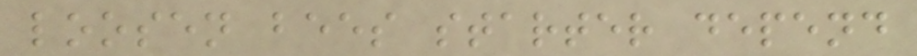loosen bees starter depend
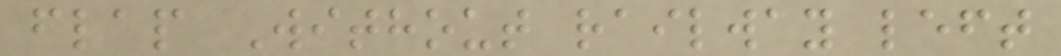flap Without railway left
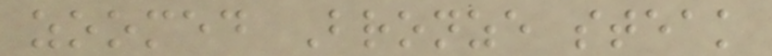zoomed Bronze steak
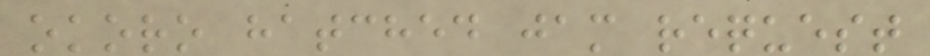okoro hatched jam request
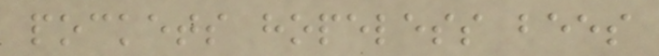pockets hopeless bees
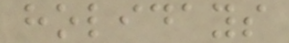holidays
